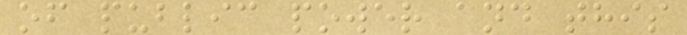of public power and this
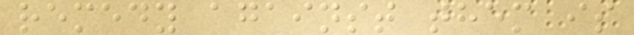remedy against them is
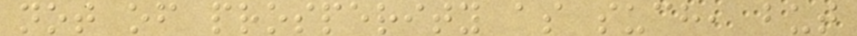not of prosperity as such, but
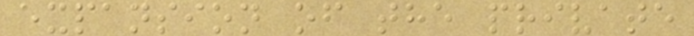expansion of the private
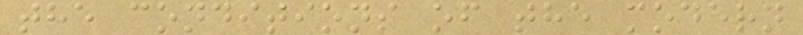the conditions of the modern
